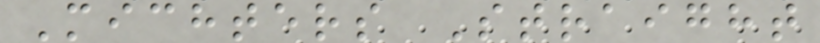Michters Straight
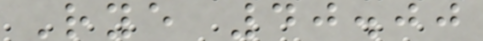Rye 40.00
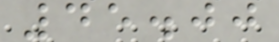45.00
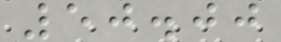50.00
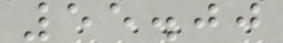55.00
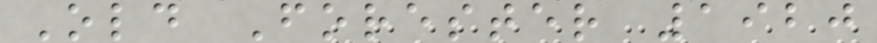Old Forester 1920
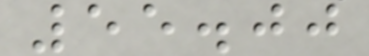55.00
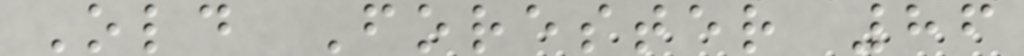Old Forester 86
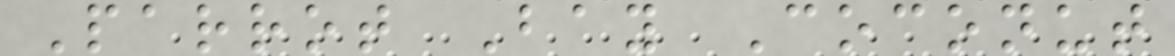Parrot Bay Coconut
